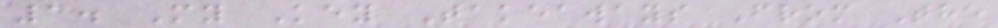1. My Key Takeaways From The
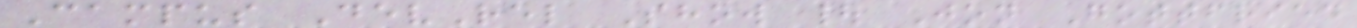Campus DevRel Show | Jon Gottfried
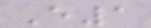E1
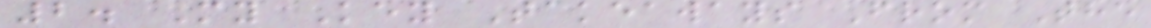2. My Key Takeaways From The
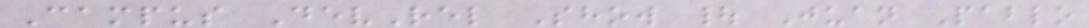Campus DevRel Show | Juan Pablo
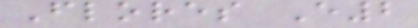Flores E2
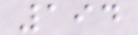194
